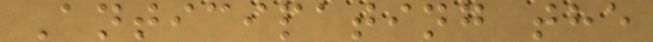Anticipating the
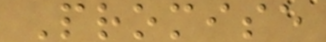Promise
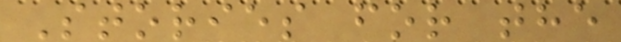Stories for the
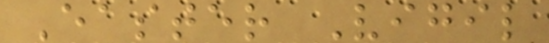Easter Vigil
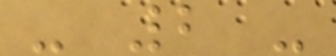- 2 -
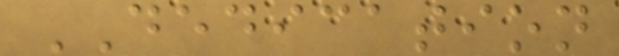DEDICATION
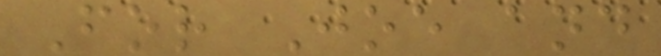For Joe and
